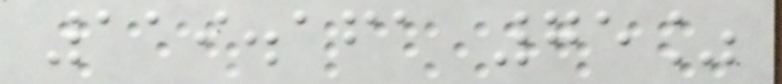119.161 75%
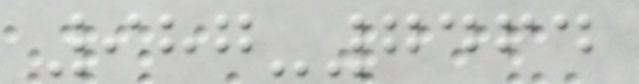987-7464
